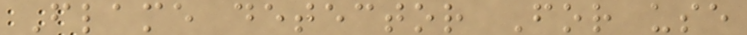Flame detector For use
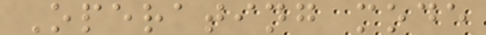Operating mode
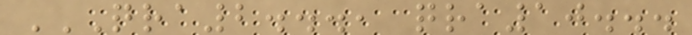QRA2..., QRA10...
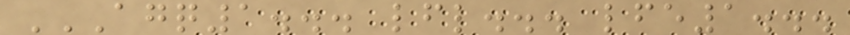AGQ1... LFL... LFE1...
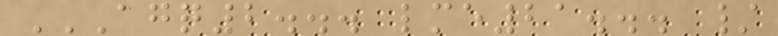AGQ2... LME21... /
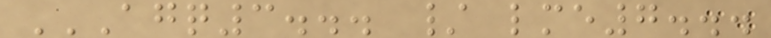AGQ3... / LME7...
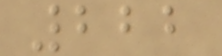222
